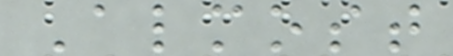Almost
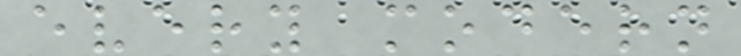every modern
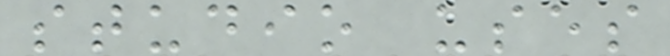studio uses
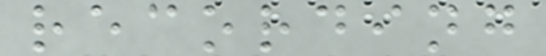recording
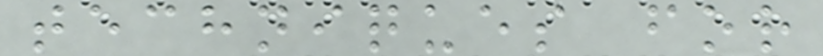techniques for
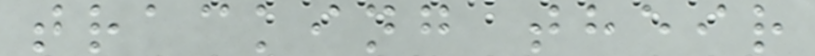tracking their
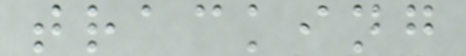tracking
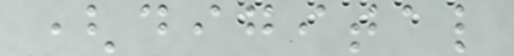(digital
